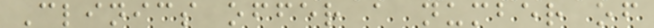Clinics offer a number of
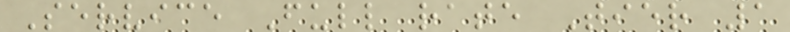Service Full rate Tier 1
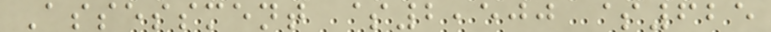Assessment $2,500 $625
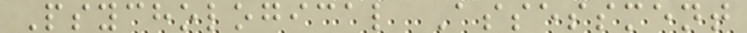Psychological Assessment
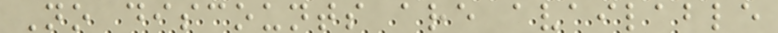No discounts are available
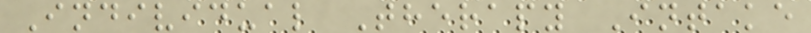Individual Therapy Intake
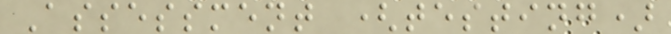Assessment (testing)
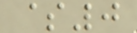$0
